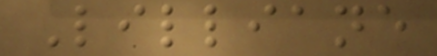Lilliane
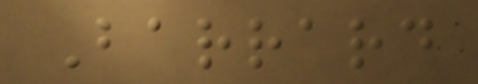Barrard
